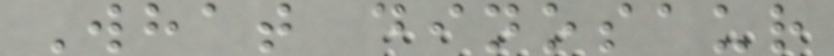What dinosaur
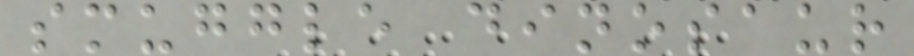smuggle dinosaur
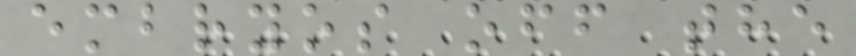embryos off the
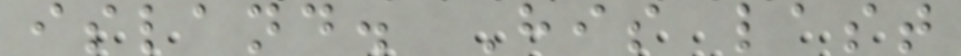island. His last
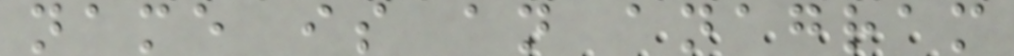name is an anagram
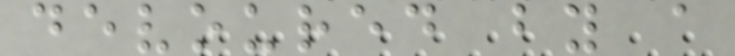devoured by a
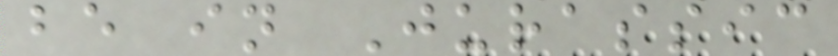be in Jurassic
